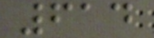614
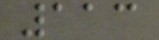113
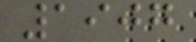1907
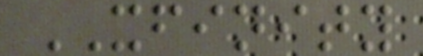XFINITY
